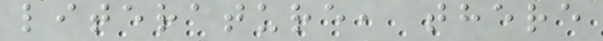literature, there
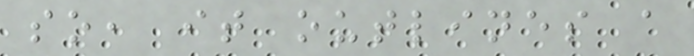so, it outlines a
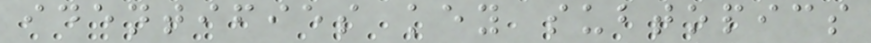identifies key subtopics
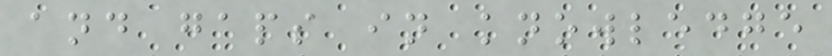and gaps in knowledge
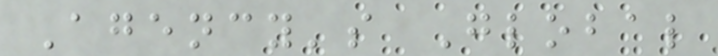Agency's Global
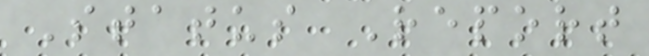Status Report
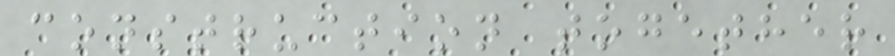construction together
